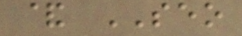& SEO
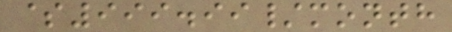$999.99/month
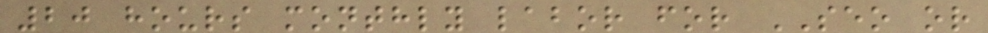20 hours monthly labor for SEO or
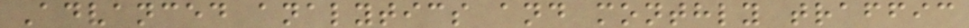Advanced analytics and monthly traffic
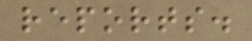reports.
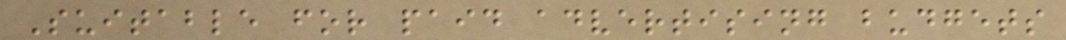Suitable for paid advertising budgets
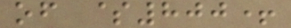of $800+
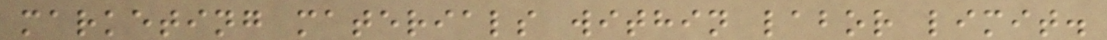marketing materials within labor limit.
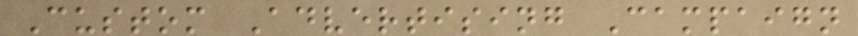Custom Advertising Campaign
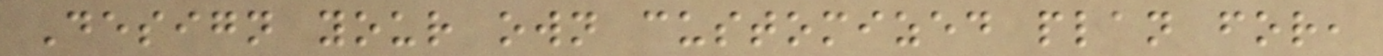Design your own customized plan for,
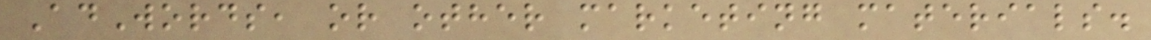AdWords, or other marketing materials.
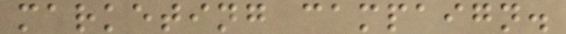marketing campaign.
